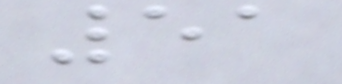51
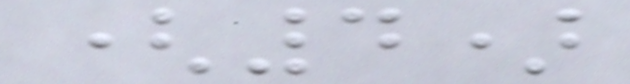(4)
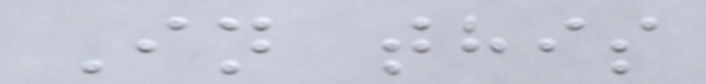In this
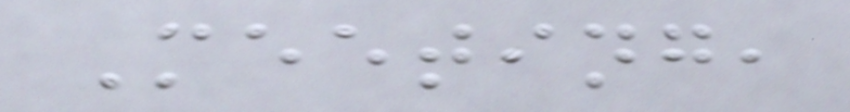Meeting,
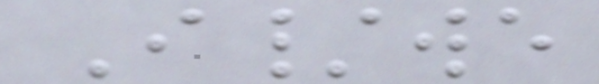I/we
